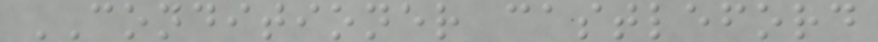CONDITIONER castleford
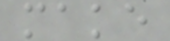make
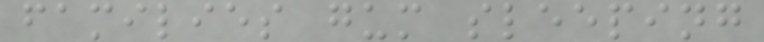families gum sleeping
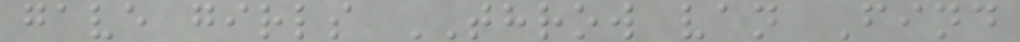gave girls THROW van Find
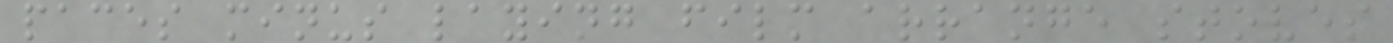paces minus laying film arrange stoves
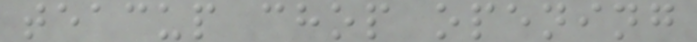teacup chop opening
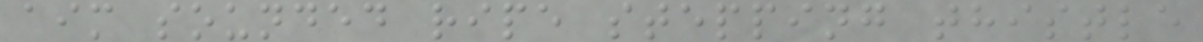aim sounded ripe stepping thistle
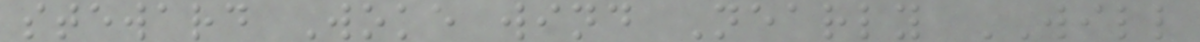steward Woke wind Nearly WILL
